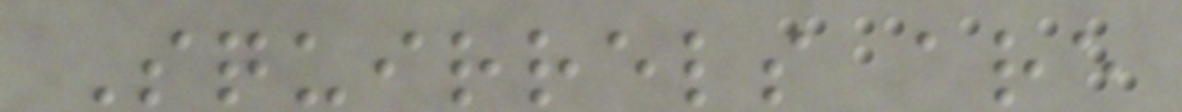Squirrels are
